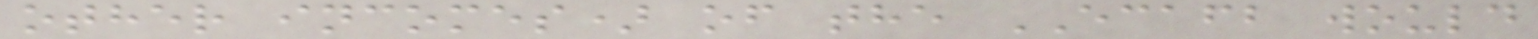other incomes) of the ECAFB would
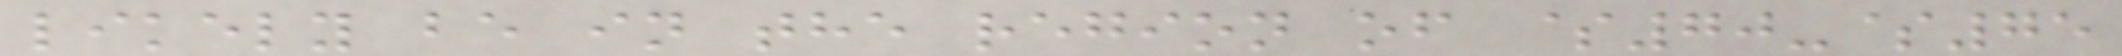likely be in the region of $70-$75
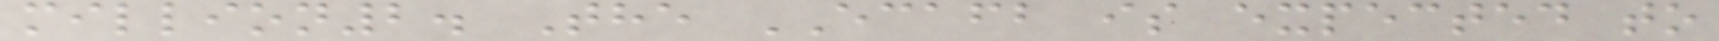million2. The ECAFB is expected to
